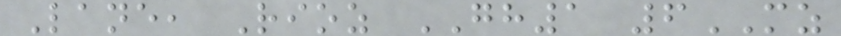Lane, Rioz GH1 6MZ
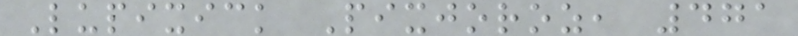Lupixick Pixjoroz, 471
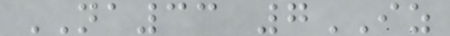NA33 7IZ
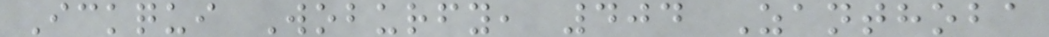Ickqui Woburfy, 404 Zanthoba
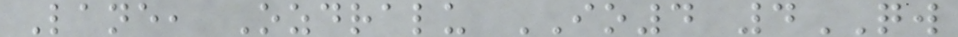Lane, Ozdralu IO4 4QW
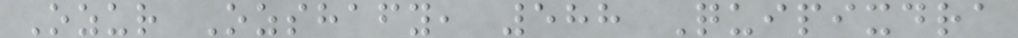Ozur Ozshafy, 588 Quipixdra
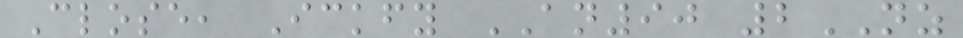Close, Ickfy AN90 2NZ
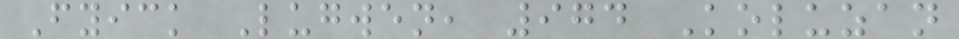Fyick Lugwen, 974 Koluzan
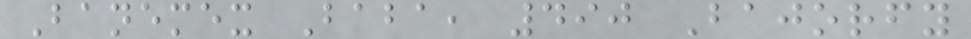Banemex Baba, 490 Bajorfy
